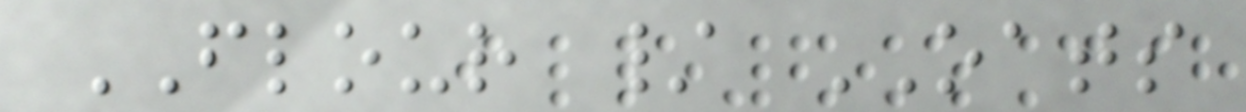FLOUR / OATS
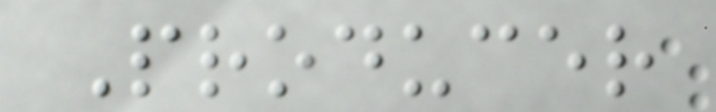Producer
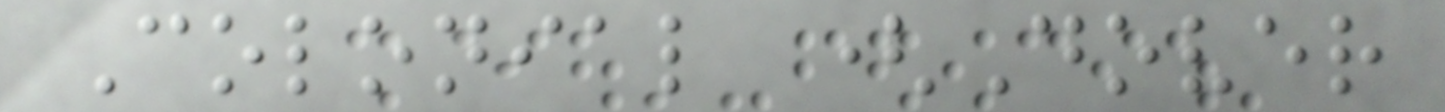Colonial (Dover
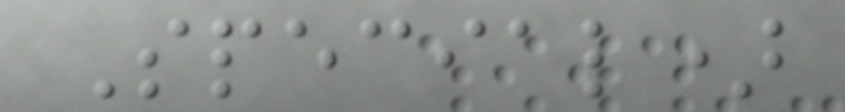Special)
